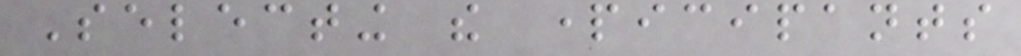Selecting the participants
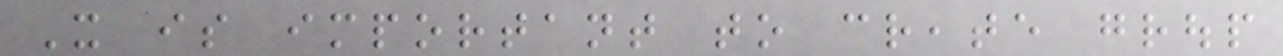It is important to create group
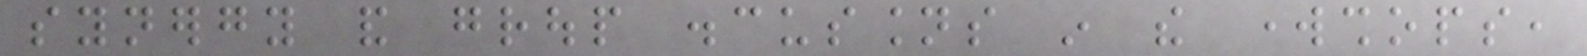synergy and group discussions in the workshops,
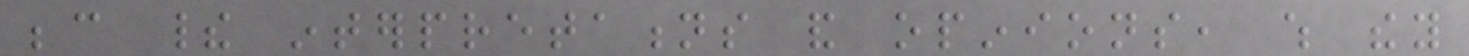because their interpretations and opinions, which they
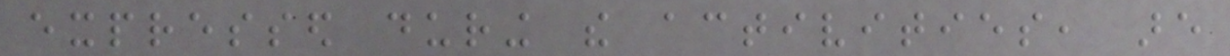expressed during the activities, are
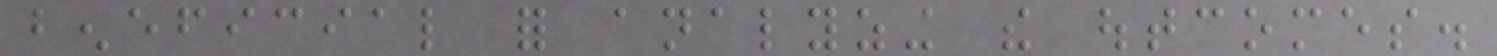beneficial for analyzing the outcomes.
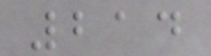214
